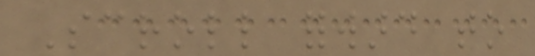Scroll forward to
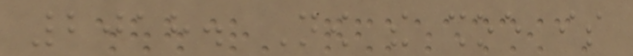2018. Now the shoe is
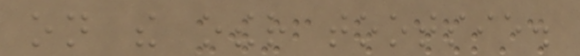on the other tootsie.
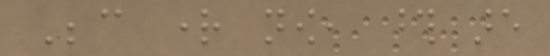Because right now, those are
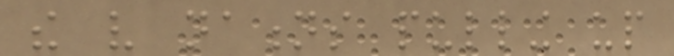the very nations pulling up
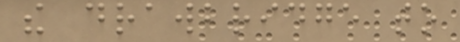the drawbridge to
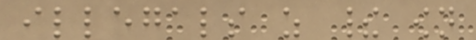illegals as their own
